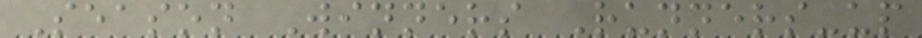Season Winners Runners-up
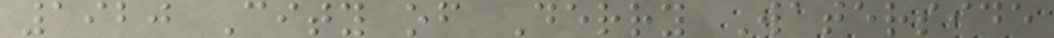1920 City of Derry Waterside
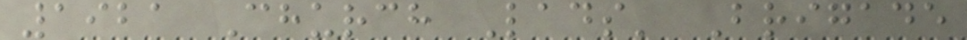1921 Church Lads' Brigade
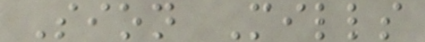Sion Mills
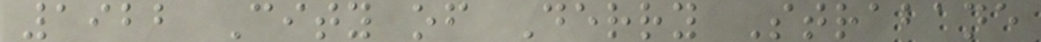1922 City of Derry Strabane
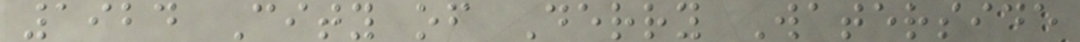1924 City of Derry Waterside
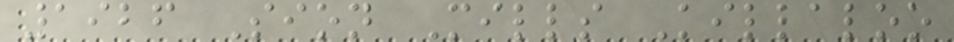1926 Sion Mills Killaloo
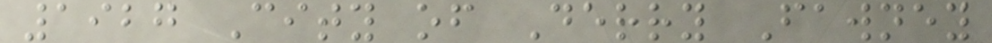1927 City of Derry Fawney
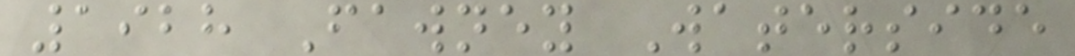1928 Fawney Waterside
